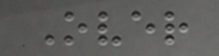Over
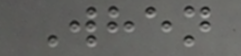When
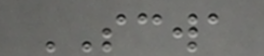SCWA
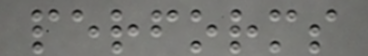performs
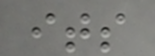its
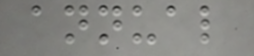annual
